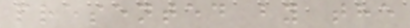presented by the
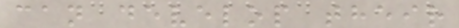can develop their
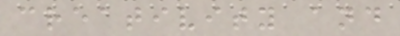creativity and
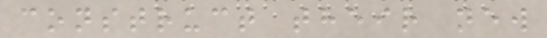construct their new
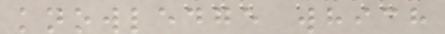knowledge which
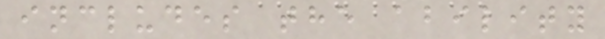includes the ability
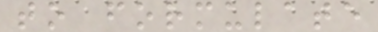to formulate
